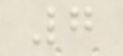7
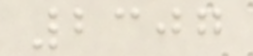2307
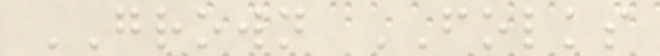GROWN FOLKS
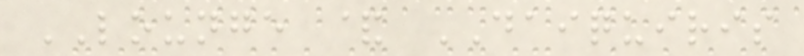LOUNGE & DAIQUIRIS
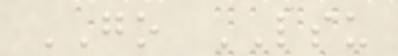GO LSU
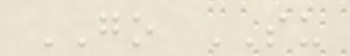GO SU
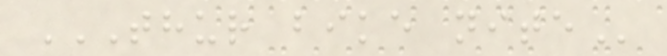THUR BIKE NITE
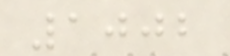1002
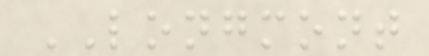LONGMONT
